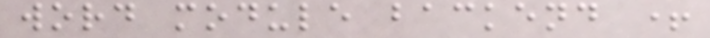word module backend +
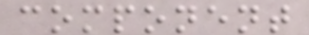component
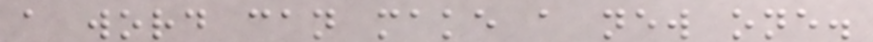a word can make a new one.
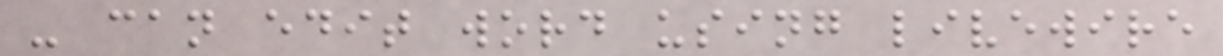- can edit word using livewire
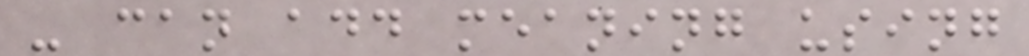- can add meaning using
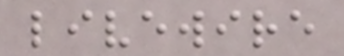livewire
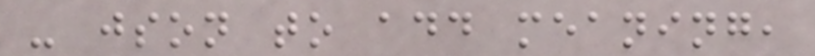- json to add meaning,
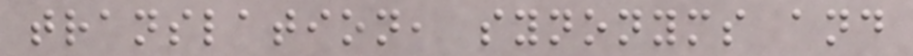translation, synonyms and
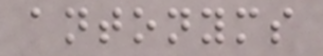antonyms
